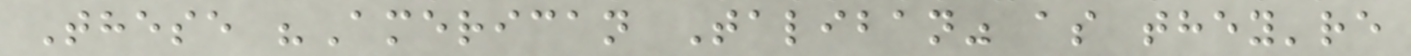These "American Taliban" as they're
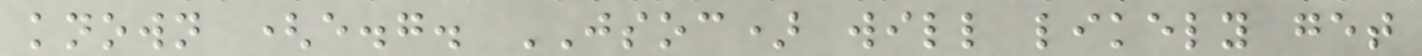known (e.g. JSOC) will likely get
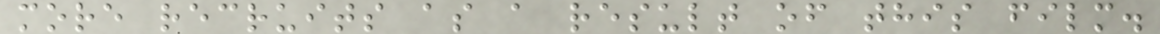more recruits as a result of this film.
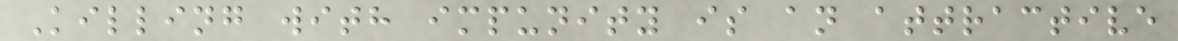Killing with impunity is an attractive
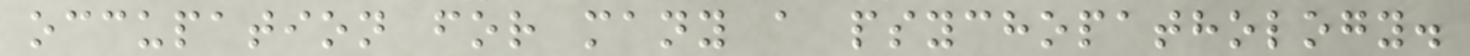occupation for many a psychopathology.
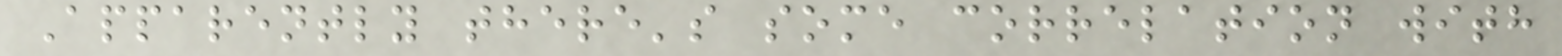Apparently there's some correlation with
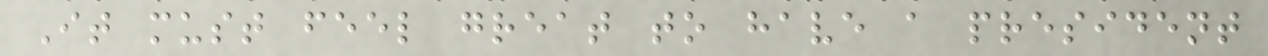It must feel great to have a president
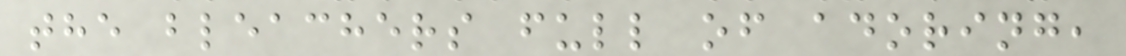the bleachers full of adoring,
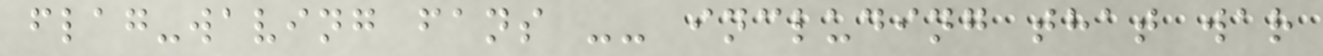flag-waving fans -- including that war
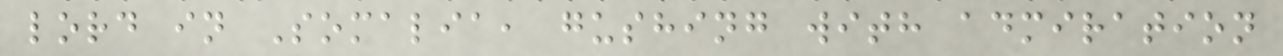lord in Somalia, gushing with admiration
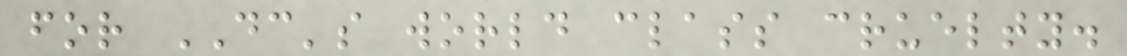for DC's world class cruelty.
